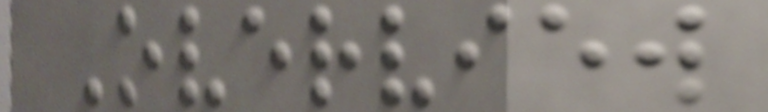Overview
